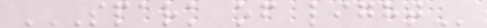SPARK OF LIGHT
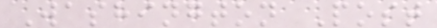Washington Post
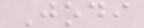Jodi
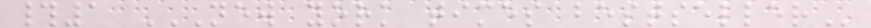#1 NEW YORK TIMES BESTSELLER
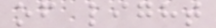of light
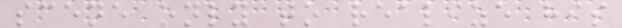scene only to realize his
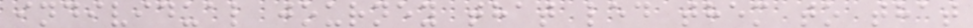individual journey that led them to that
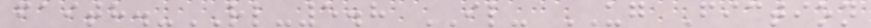faith.-RL-5.8 IL- UG Fiction
